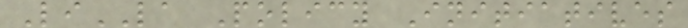LiLA Policy Initiatives
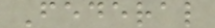Federal
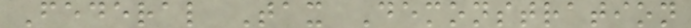Federal Tax Demonstration
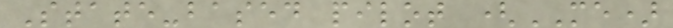State-based pilot (ME)
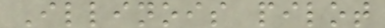Illinois pilot
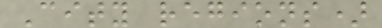City regions)
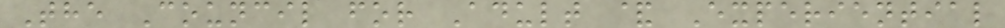The Council for Adult & Experiential
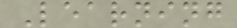Learning
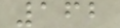162
